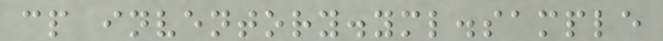cp inventory.yml.sample
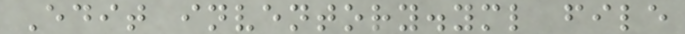Edit inventory.yml file
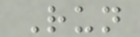Run
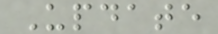Update
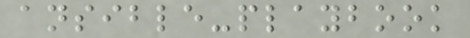ansible-playbook
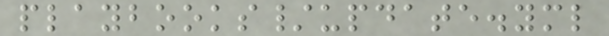playbooks/update.yml
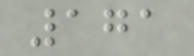171
